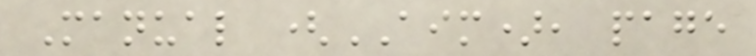Manual (AIM), page
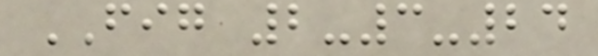FIG 2-3-24
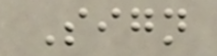Sign
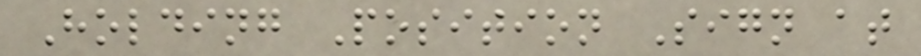Holding Position Sign at
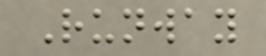Runway
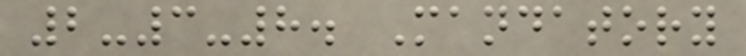2-3-8. Mandatory
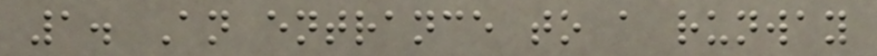1. An entrance to a runway
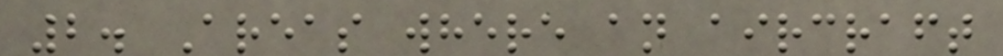2. Areas where an aircraft
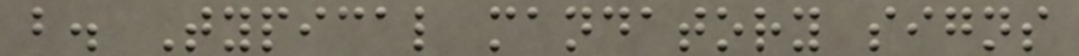b. Typical mandatory signs
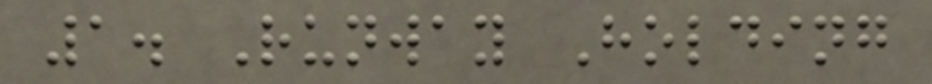1. Runway Holding
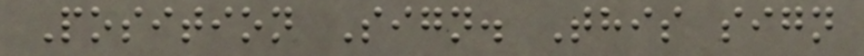Position Sign. This sign
